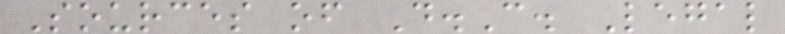Sources of D.C. Legal
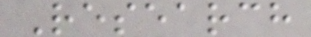Research
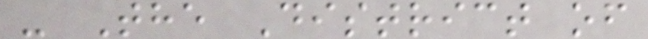- The District of
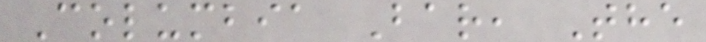Columbia Bar, The
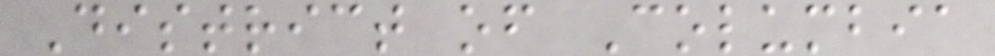District of Columbia
